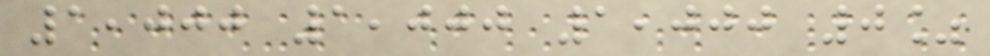1,000 1,000 1,000 0%
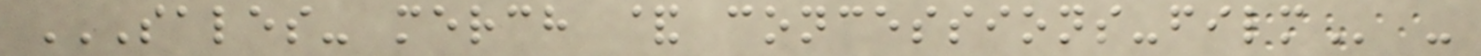SALES- MERCH & CONCESSIONS-FILM -
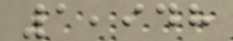1,948
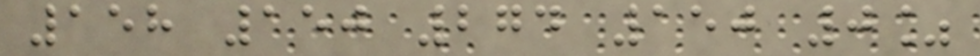158 150 274 150 0%
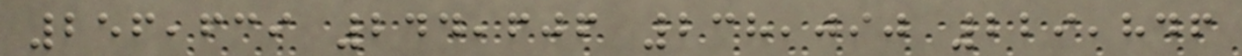256,639 244,606 238,090 229,846
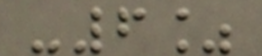-6%
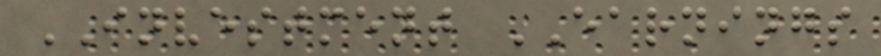INVESTMENT EARNINGS
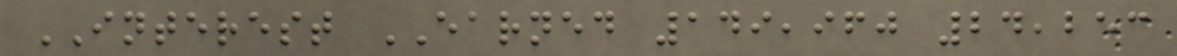INTEREST EARNED 149,960 24,253
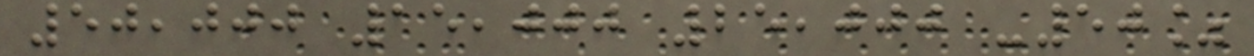50,000 15,000 25,000 -50%
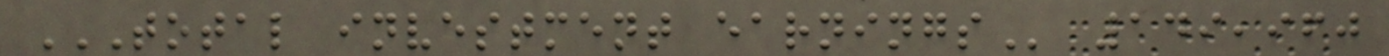TOTAL INVESTMENT EARNINGS 149,960
